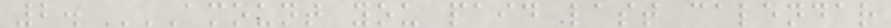2. AMOUNT YOU PAID LAST CALENDAR
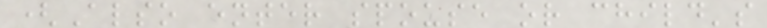(Also enter spouse or child's
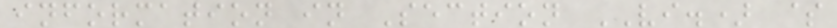information in Section VI.) $
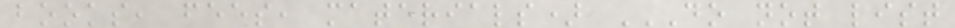books, fees, materials) DO NOT LIST
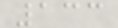133
